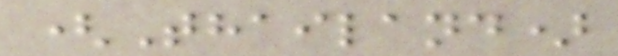(Thailand)
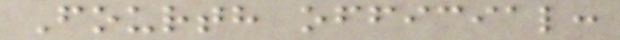Fourth official:
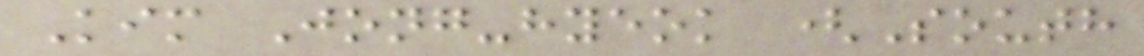Kim Jong-hyeok (South
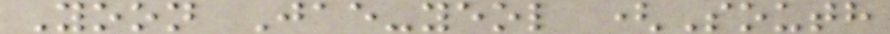Yoon Jae-yeol (South
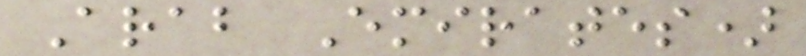Arab Emirates)
